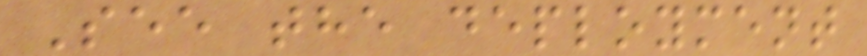See the deployment
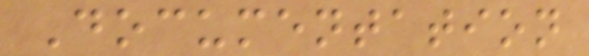Documentation
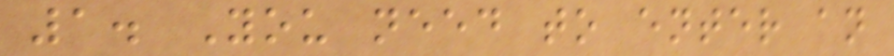1. You need to enter an
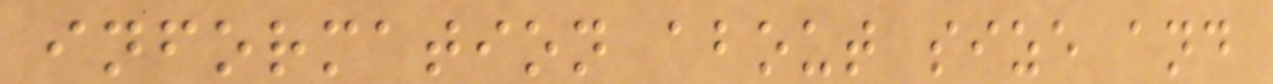information about size and
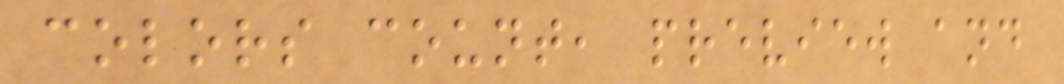colors count, preview and
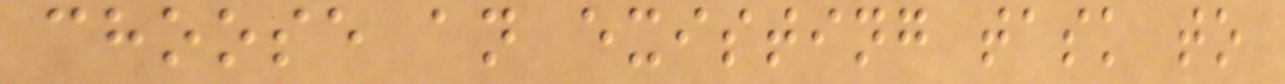choose an existing task to
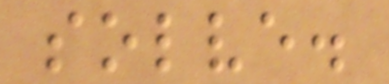solve.
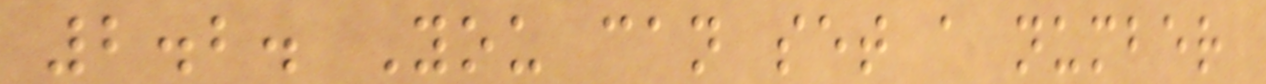2.2. You can set a number
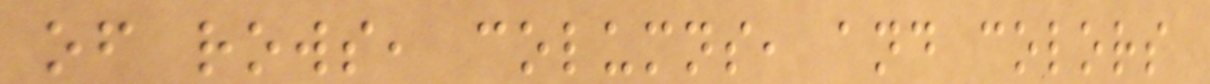of rows, columns, and colors
